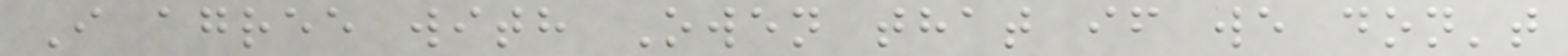I agree with Owen that if we don't
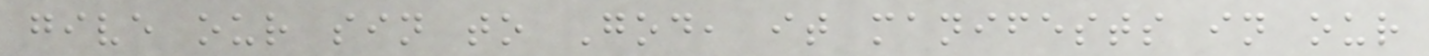give our sin to God, it manifests in our
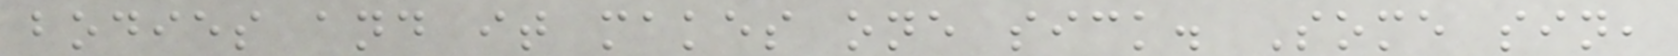bodies and it makes one sick. Some sin,
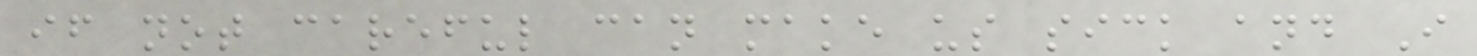if not careful can make us sick and I
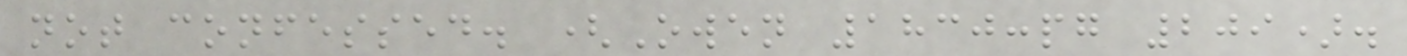not confessed. (Owen 1830:pg 209).
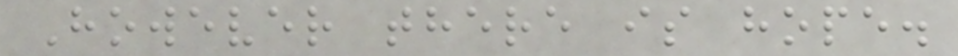However there is hope.
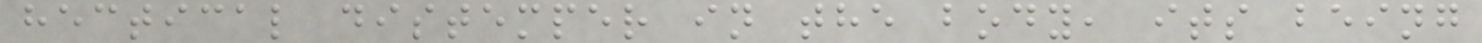hectical distemper in the body, its being
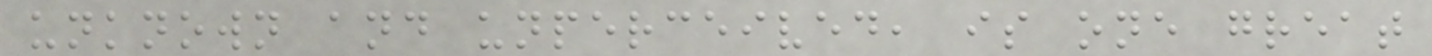unknown and unperceived, is one great
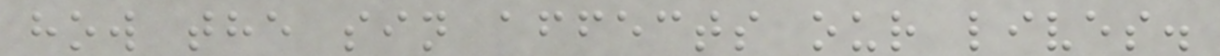how the sin affects our lives.
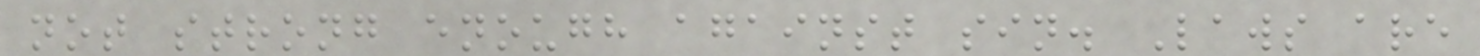not strong enough against sin. Laws are
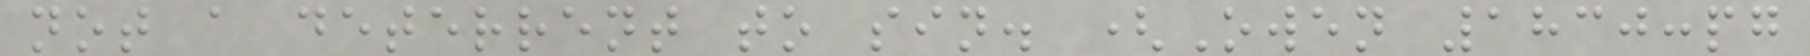not a deterrent to sin. (Owen 1830:pg
